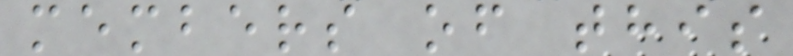members of this
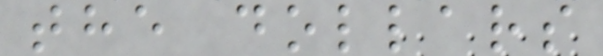the dollars
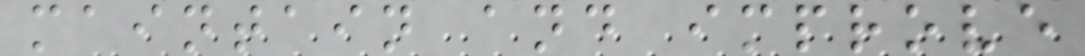maintain and improve
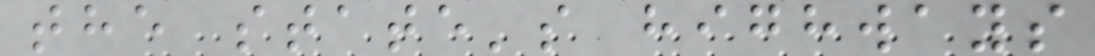the state's highways
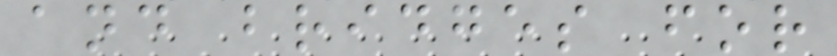and bridges for
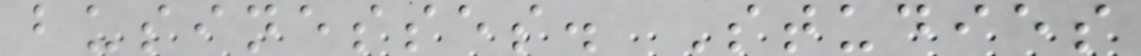businesses. Studies
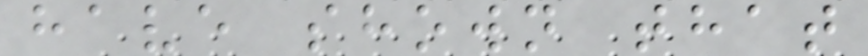have shown that
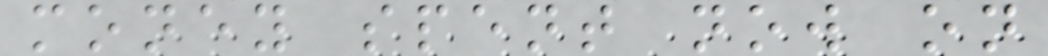money spent now on
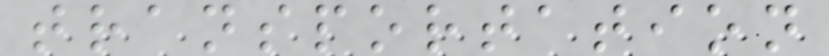transportation
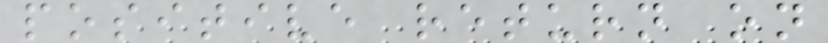positive return on
